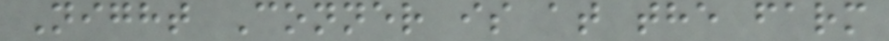Night Conner is at the farm
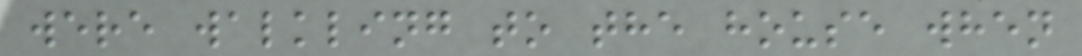were walkling to the house when
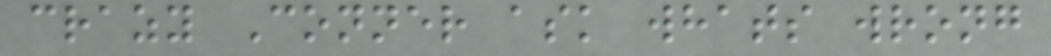crazy Conner ask whats wrong
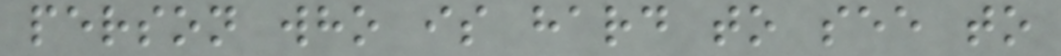person who is hard to see to
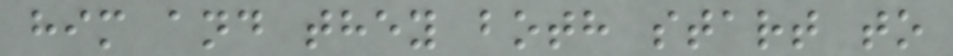him and they both start to
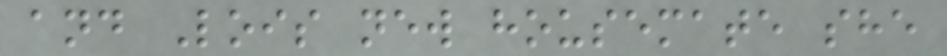and Lois new housemate she
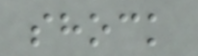shock
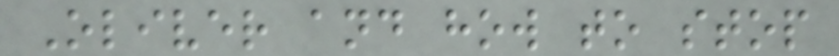Oliver and how to stop
